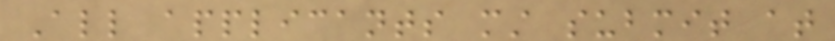All applicants must submit at
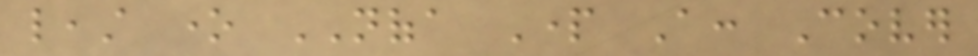least one NOFA Part A: Cover
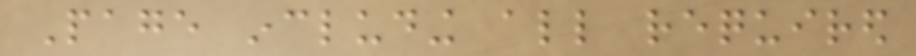Page including all required
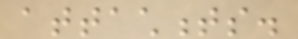attachments.
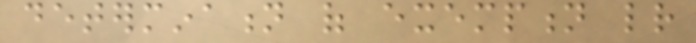determination of exemption letter
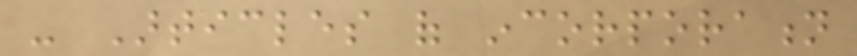- Articles of incorporation
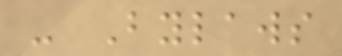- Bylaws
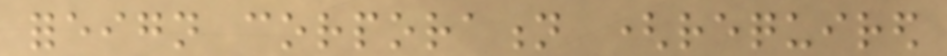foreign corporation (required
